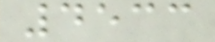4533
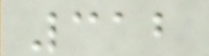312
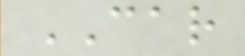CAR
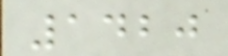1420
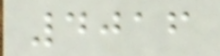4016
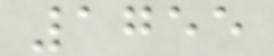1755
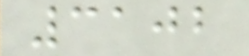3102
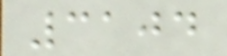3104
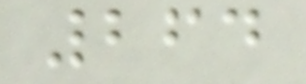264
